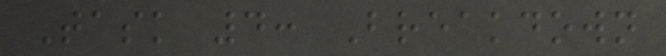Task 4: Breakdown
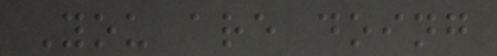You are doing
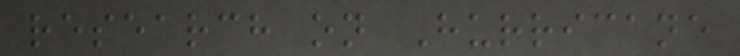research on Hurricane
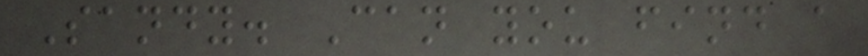Sandy. Can you find a
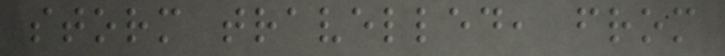storm travelled, from
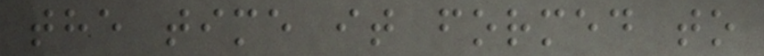the time it formed to
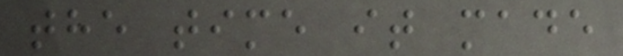the time it made
